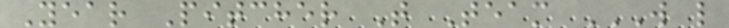Year Pitcher T Team W L
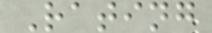Rating
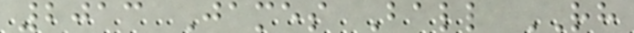2013 James Ball RH
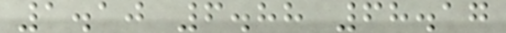1.10 6.88 68.17
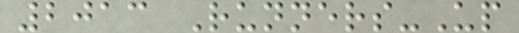2013 Runners-Up
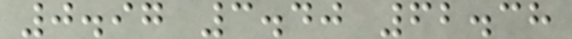0.97 3.40 62.38
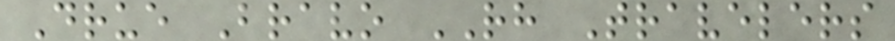Drue Bravo RH Travelers
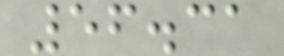56.31
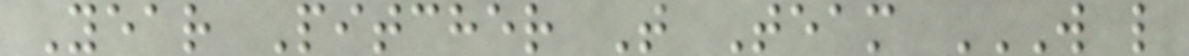Year Pitcher T Team W L
